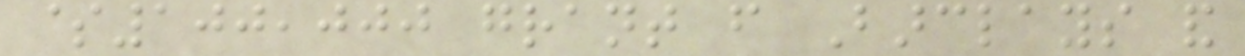$100,000 grant from Barclays and
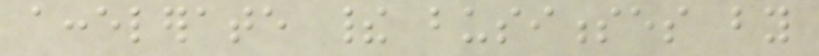accelerate their businesses by
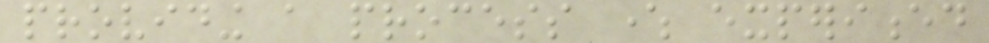providing a process where experienced
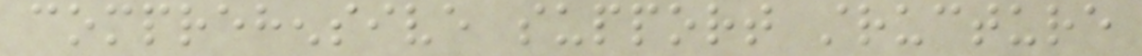comprehensive support structure
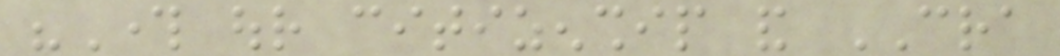"Through our citizenship and CRA
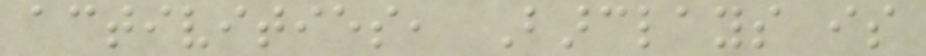activities, Barclays is
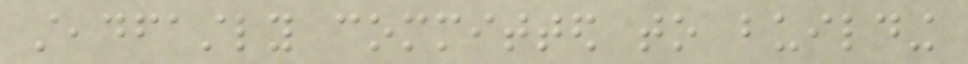steadfastly committed to building
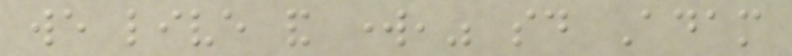we live and work," said Adam
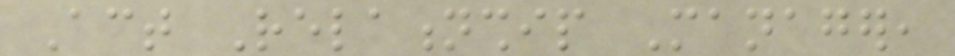Act Relationship Manager,
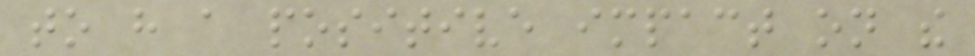to have a positive impact on the
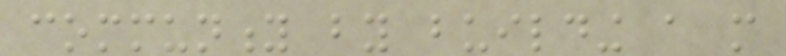community by building a more
